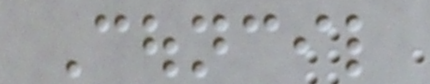Council
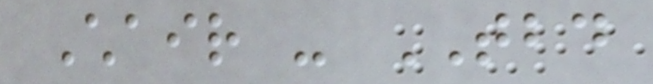Chair - TBD
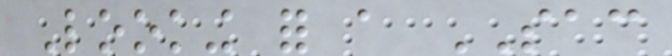Looking for a SAC
